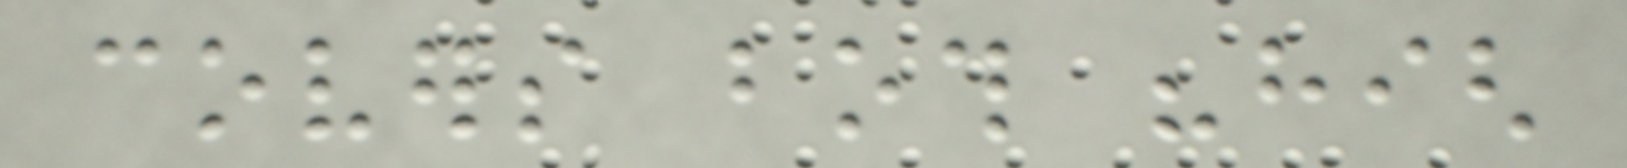covers both "high
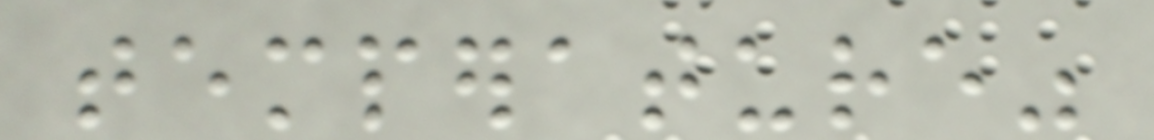temperature"
